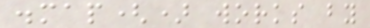.map() works by
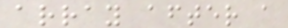array after a
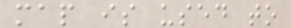map is used to
